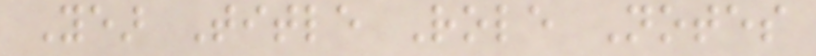Year Title Role Notes
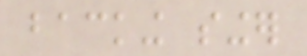backing singer
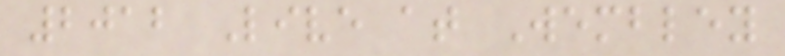2012 Live at Wembley
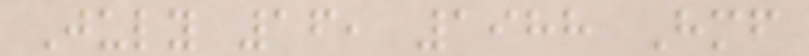July 16, 1988 Himself
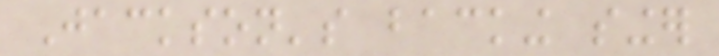Jackson's backing singer
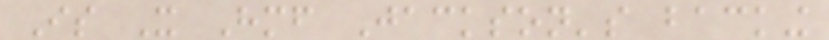Is It Himself Jackson's backing
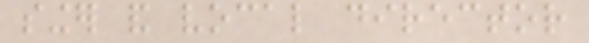singer and vocal director
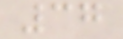37
